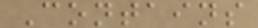Contains
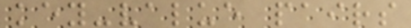key-value pairs
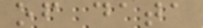of data
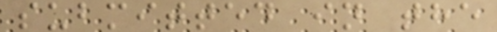submitted in the
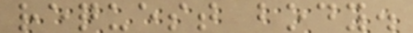request body.
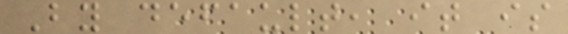By default, it is
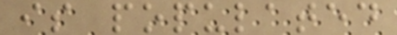is populated
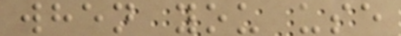when you use
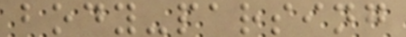body-parsing
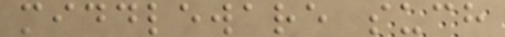middleware such
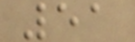51
